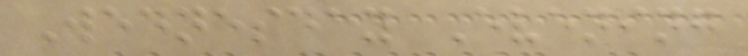Wednesday Evening
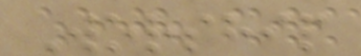Worship
